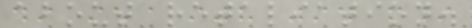about retaliation.
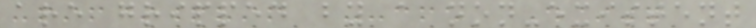are gripped by a non-existent
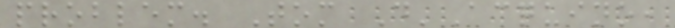problem. Tom D'Acquino,
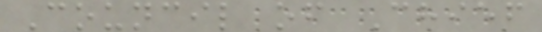Council of Chief
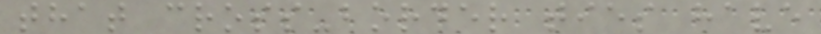that cross-border ties have
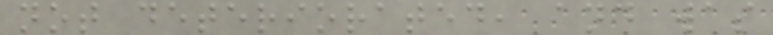not deteriorated, and was
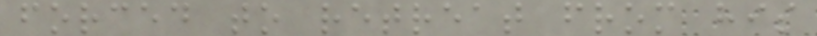forced to retreat from his
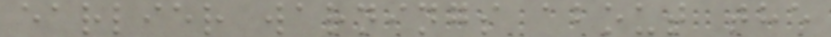earlier warnings about the
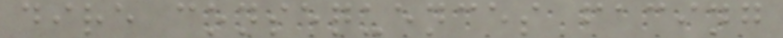dire consequences facing
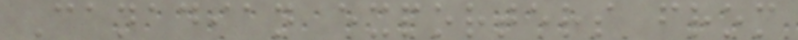Canadian exporters from
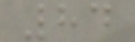84
